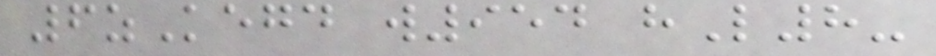6zKegd w954 hL8-
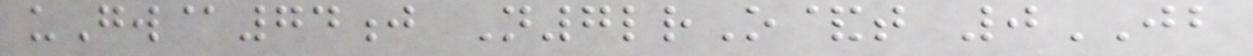uGw@74j N7lrO&t 0JB
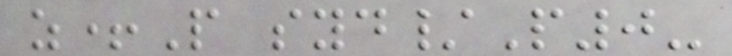z+P syd/P0-
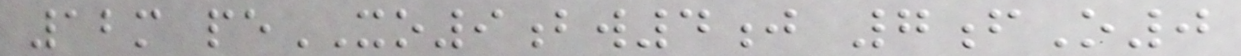12m peXO9bw4j 7fO0
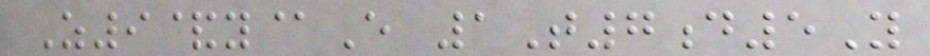Z9&y@E 1T7d5Y
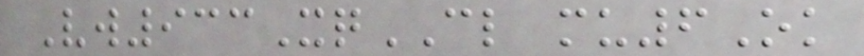Vw933XqCL mu6Ok
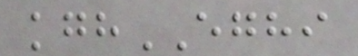kghEGHI
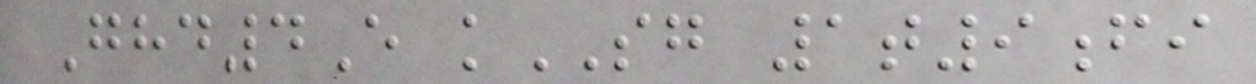Ghd4E kSG 1t9fi
